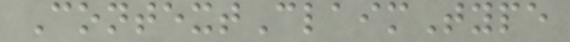ContextClaimType
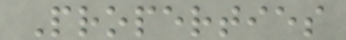Properties
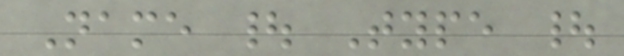Name | Type |
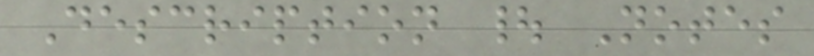Description | Notes
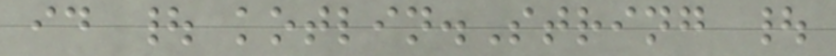id | kotlin.String |
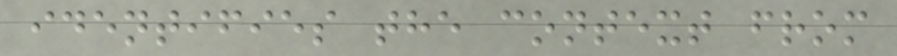identifies the context from
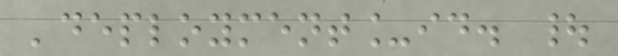'deployment_id. |
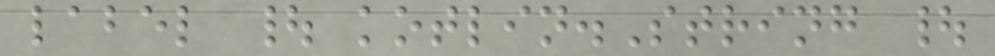label | kotlin.String |
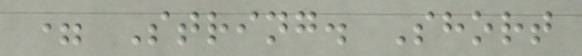= String. Short
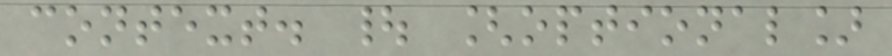context. | [optional]
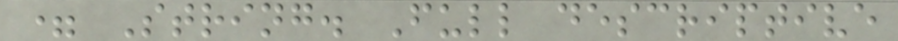= String. Full descriptive
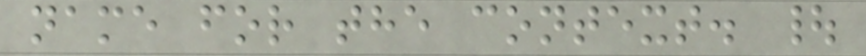name for the context. |
